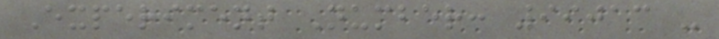Experiment Number: 99013 -
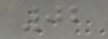02
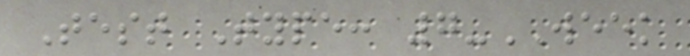Test Type: 7-WEEK
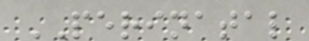PERINATAL
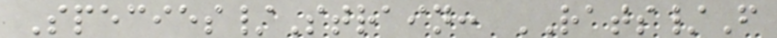Species/Strain: RATS/F
